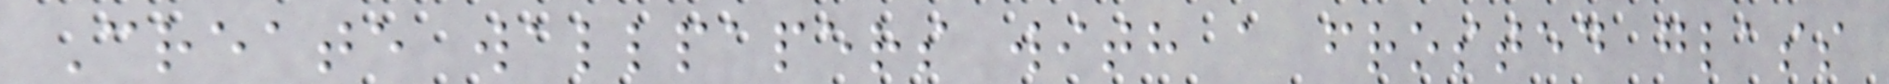Create wallpapers with a frosted glass
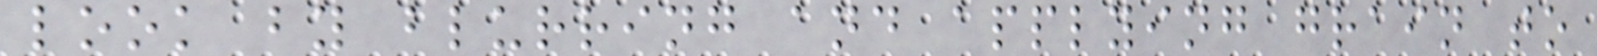look by blurring and applying grain to
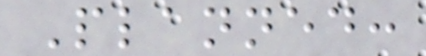Planned:
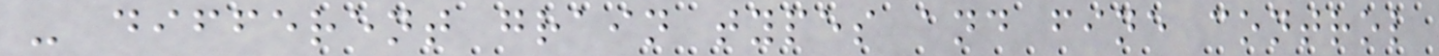- different grain types and fine control
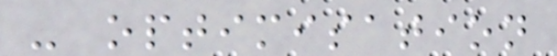- optimisation
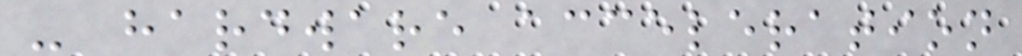- hardware acceleration
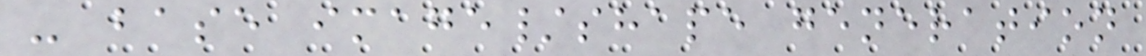- base image/shape generation
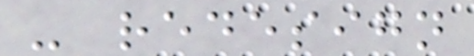- redesign
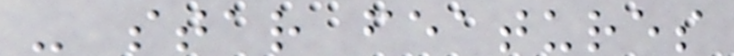- star features
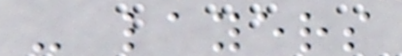- layers
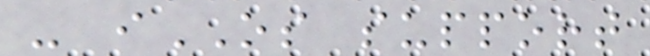- iOS support
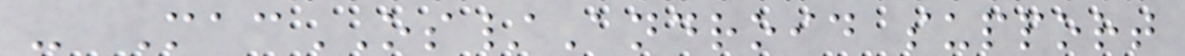- MacOS/Android support
